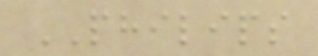PHILIPS
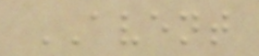AVENT
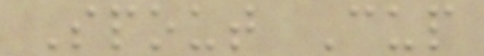Spout Cup
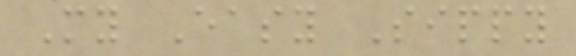My Easy Sippy
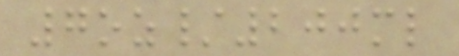7oz/200ml
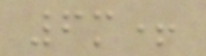6m+
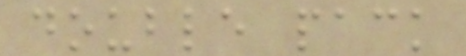double pack
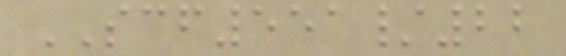SCF551/22
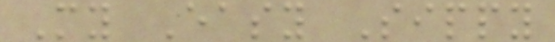My Easy Sippy
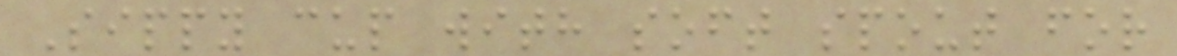Sippy cup with soft spout for
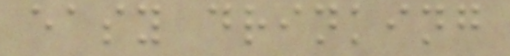easy drinking
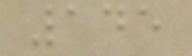145
